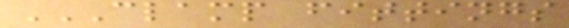CLAMP FITTINGS
